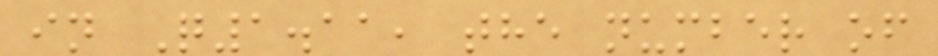in Q1.11, the number of
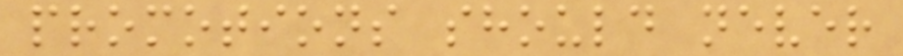promotions should never
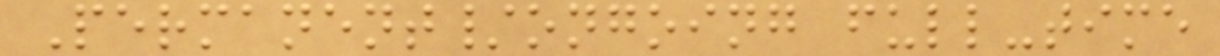Permanent/ongoing full-time
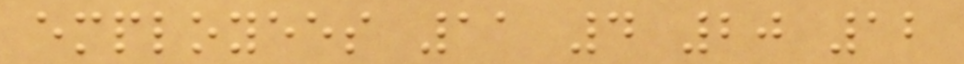employees 11 4 20 12
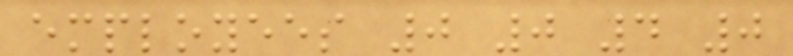employees 0 0 4 0
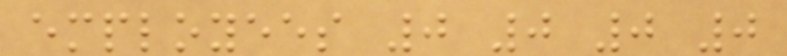employees 0 0 0 0
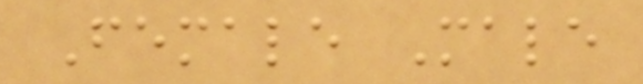Female Male
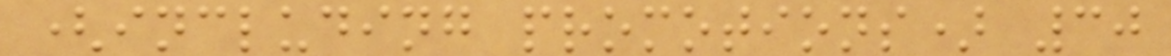(including promotions) 30
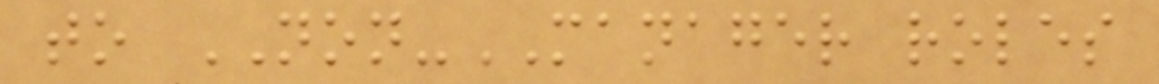to NON-MANAGER roles
